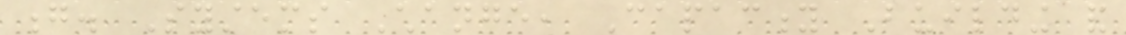g. Systems Change, Capacity Building and
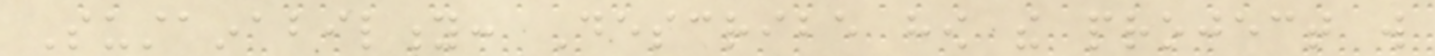Sustainability: Describe how the project will
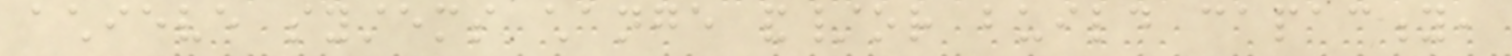achieve systems change and/or build capacity,
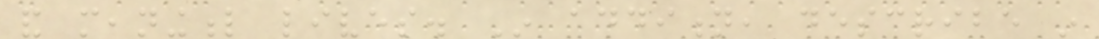and meaningful lives. In addition, describe in
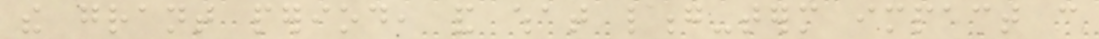the grant period, and what long-term impact can
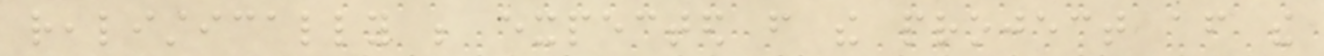realistically be expected from the project after the
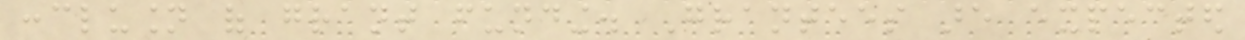conclusion of grant funding. Grantees are expected
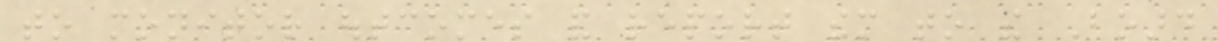to monitor outcomes and report them to the Board
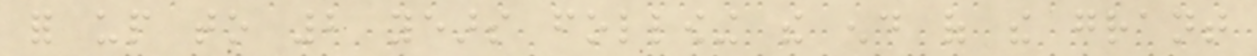for up to 2 years following the end of the grant
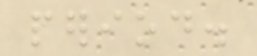period.
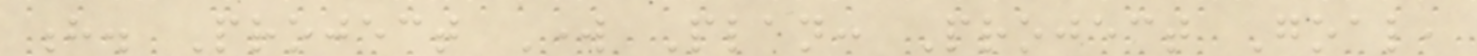h. Project Work Plan: Project Goal,
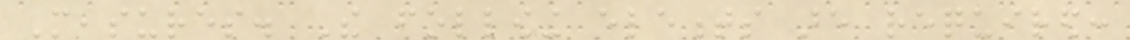Measures. The following elements are required:
